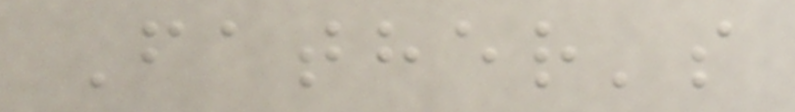Father's
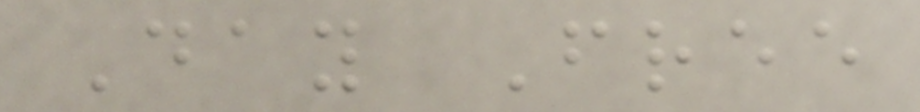Day Free
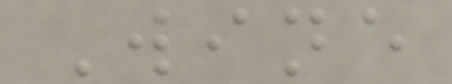Wine
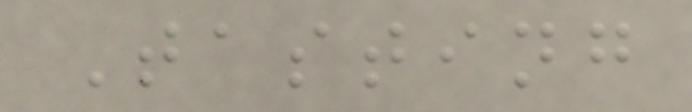Tasting
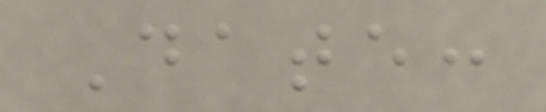Date:
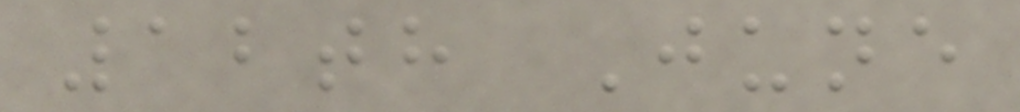12th June
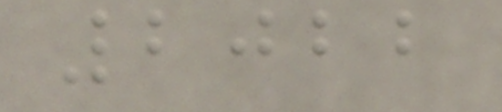2022
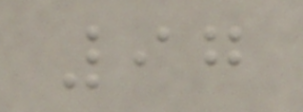97
